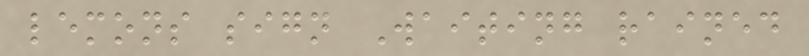lemons sign Waiting rained
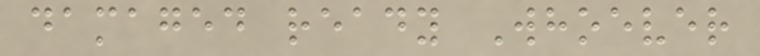damaged ready Whoever
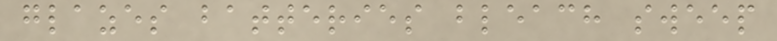glazes batteries bleach sweep
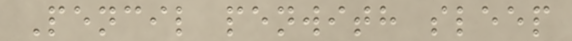Pencil penwith sleep
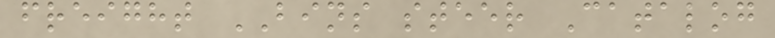freight BINS steer Catalog
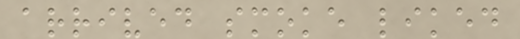arrived smoke liked
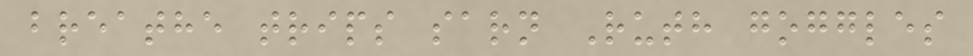breathe trips sarn Ruth goggles
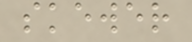skewer
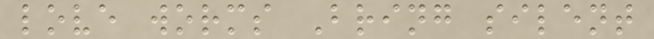love worms Bring silent
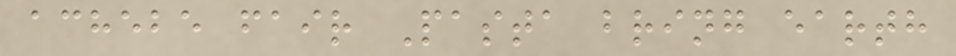achebe fair Pasta bring earth
